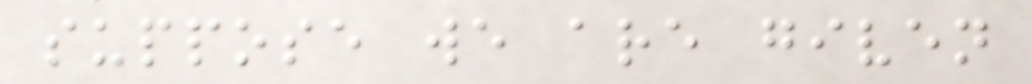suppose we are given
